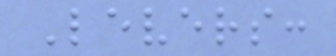Levers:
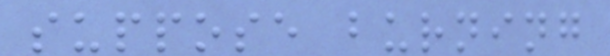suppose burning
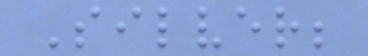Silver;
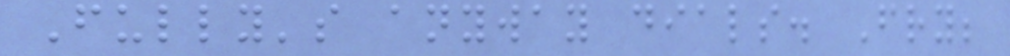Fully's anyway dials. Fry;
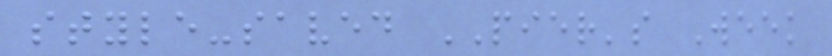style-saved PIER's Week
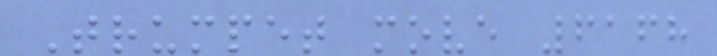Trumpet move 6168
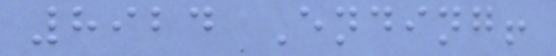8924 Ending!
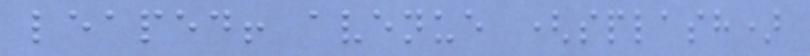leaped! avenue (splash)
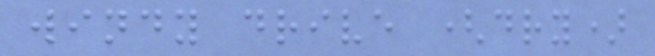windy drive (dry)
